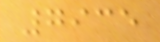7935
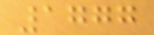1777
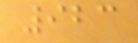923
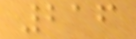216
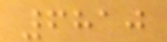6810
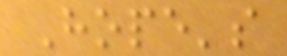Hope's
